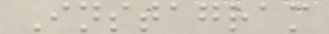Instagram
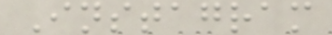Instagram
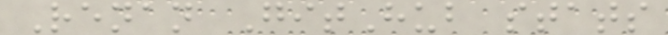Renan GitHub stats
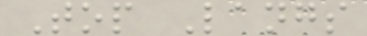Top Langs
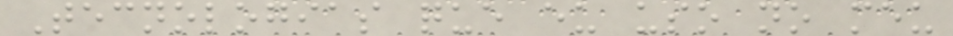Tecnologias que eu uso no meu
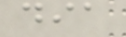dia
